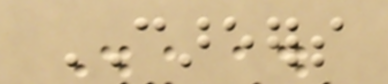CAREERS
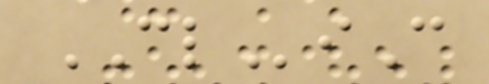CLiC
